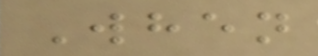When
